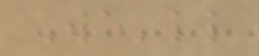We'll
